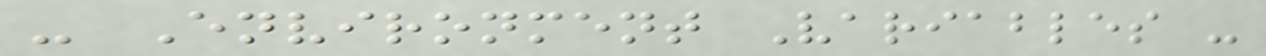- Environment Variables -
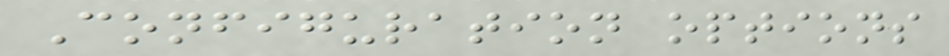Configuration options
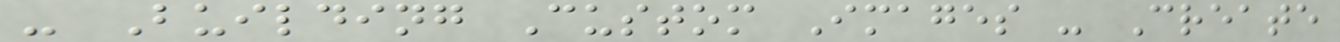- Building Custom Images - Create
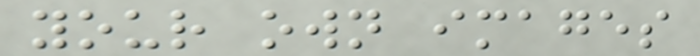your own images
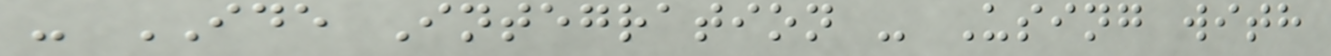- IDE Integration - Using with
